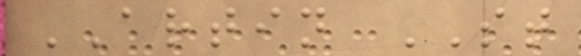ARTIN ST
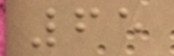65
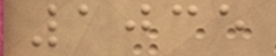1035
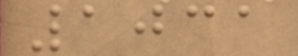1031
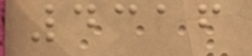4316
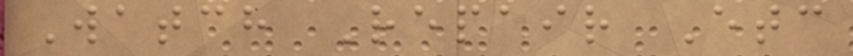Watch Repair Etc
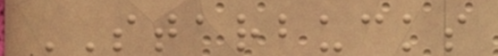STARBUCKS
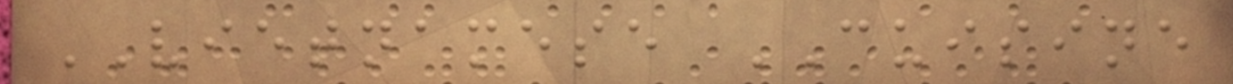VIETNAMESE CUISINE
